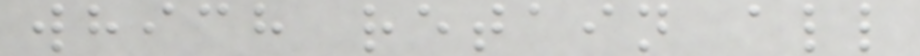which retain all
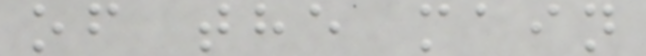of the main
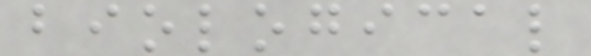biological
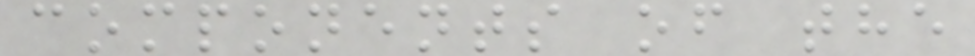components of the
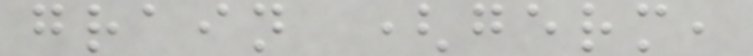grain (germ,
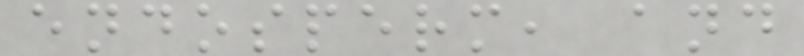endosperm, and
